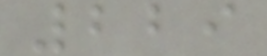229
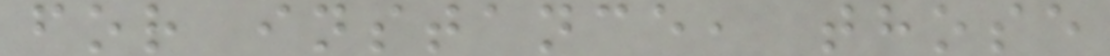for instance, those
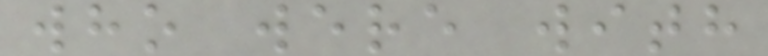who were with
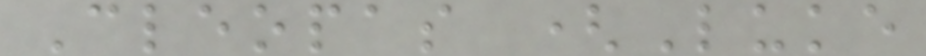Cleopas (Luke
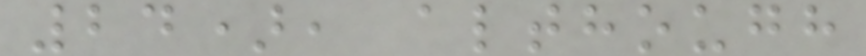24), although
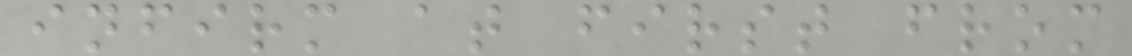infirm at first from
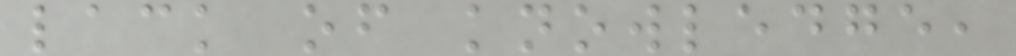lack of knowledge,
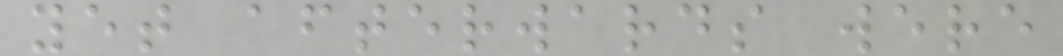yet afterwards were
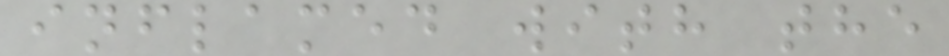inflamed with the
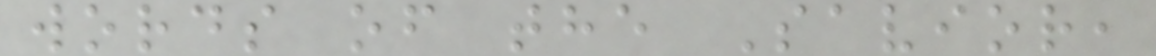words of the Savior,
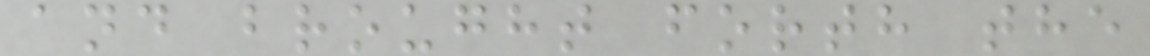and brought forth the
